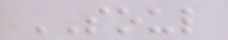SOUL
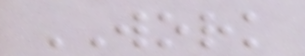WORK
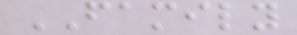FAMILY
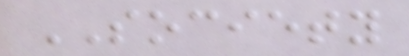SOCIETY
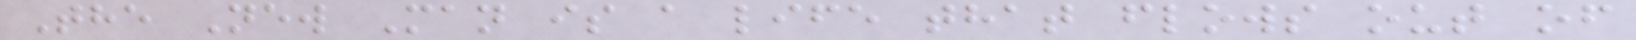The New Man is a life that flows out of
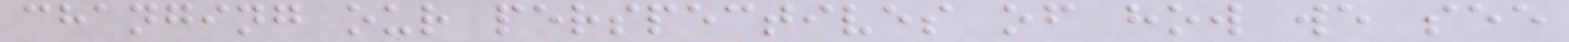changing our perspectives of how we see
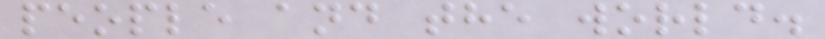people and the world.
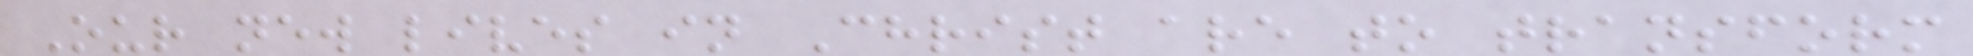Our new lives in Christ are to transform
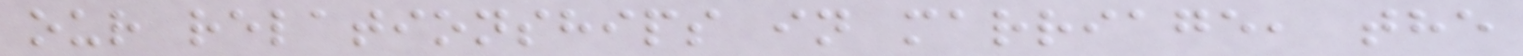our relationships in marriage, the
